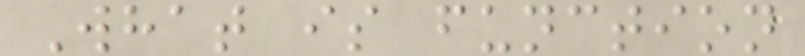What is function
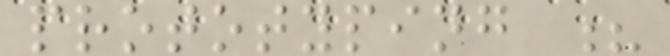prototyping ?
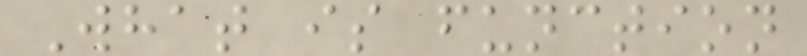What is function
